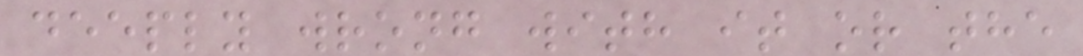deeply wrong with it or the
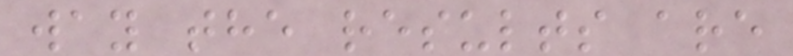way the results are
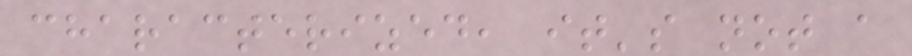characterized, it's not a
